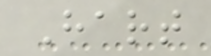Hart
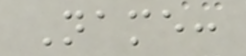Name:
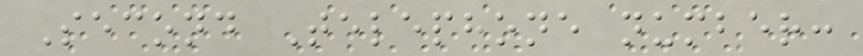Second Telephone number:
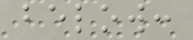below:
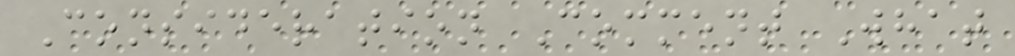Consideration Comment What
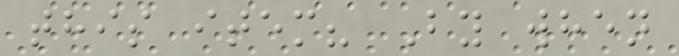this item? By when
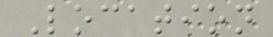Location
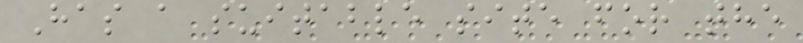Has a suitable site for the
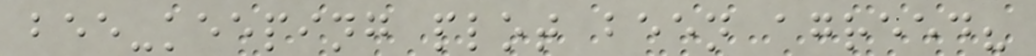bee-keeping plot been agreed?
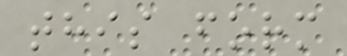this form
